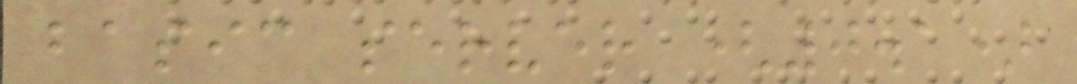basic server (0.1)
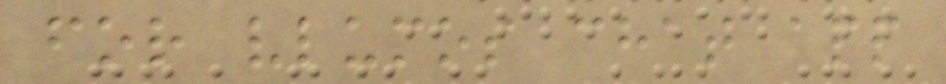for vlumos chat app
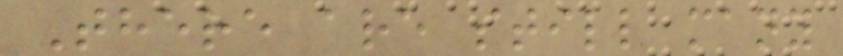There are still many
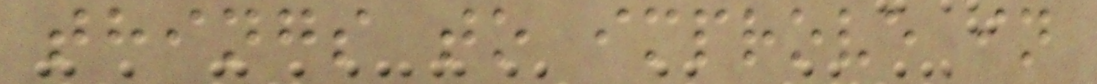things to improve in
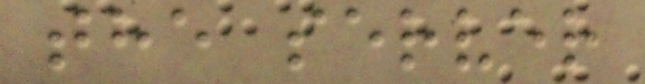the server
